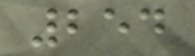254
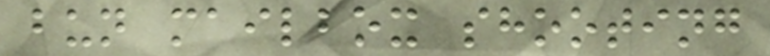bun mailbox shooting
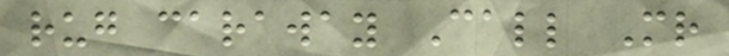rug caraway Call Mr
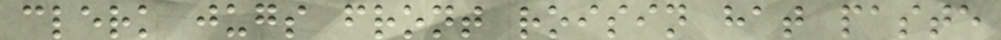clerk jugs front roisin hat paste
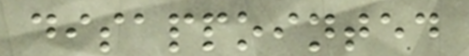disappointed
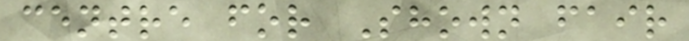centre for Shown fair
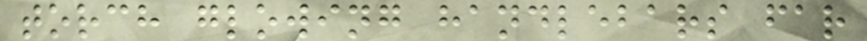torch glowing handlebars far
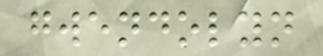gwendolyn
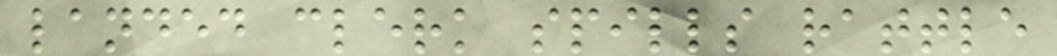landed clerk spills rattle
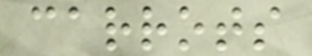carrots
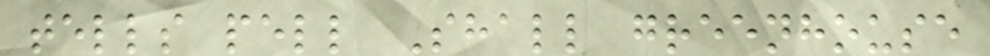tells pell Shall greenhouse
